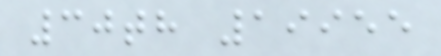30th 19955
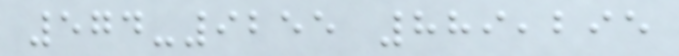574-9255 889,295
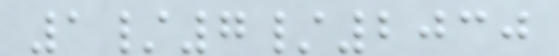1/7/2030
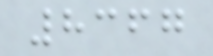8367
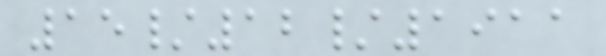15/12/1911
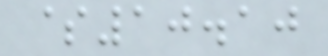$10.10
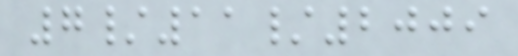7/11/2009
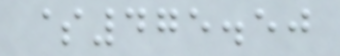$475.50
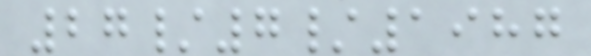27/7/1987
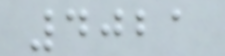4021
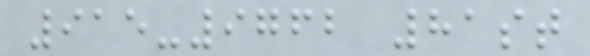915-9762 81st
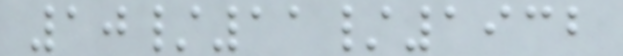10/11/1932
